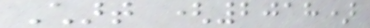Chart (2018)
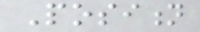Position
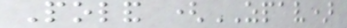Poland (ZPAV)
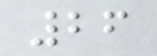26
